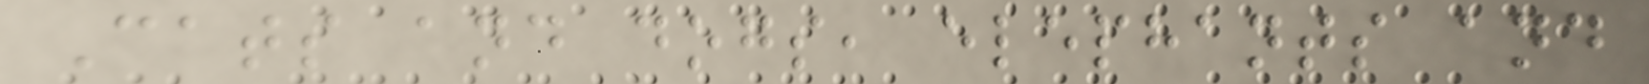Cats and dogs, elephants and
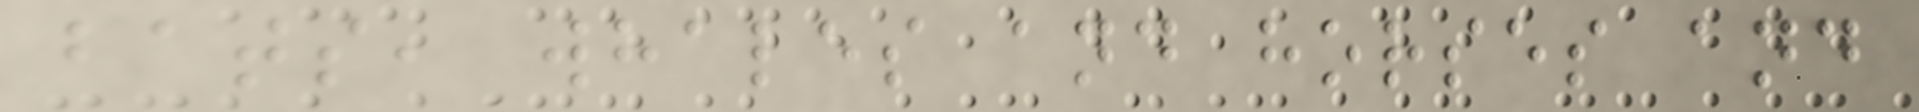bats, whales and horses and
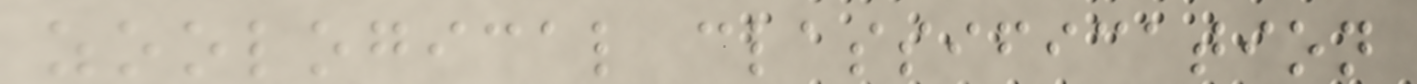zoological classification
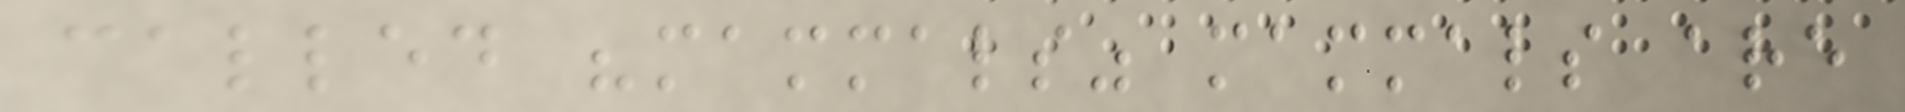called "mammals" mammals are
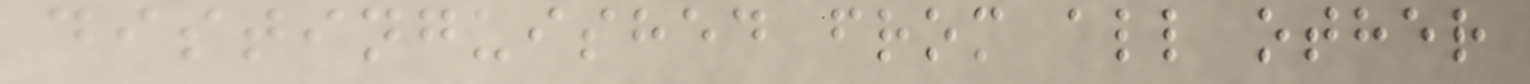distinguished from all other
